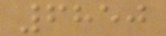6850
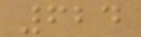624
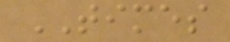TIMES
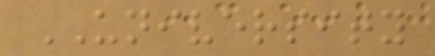UNIVERSITY
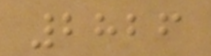2826
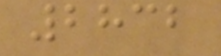2832
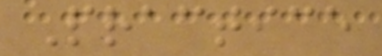Practice
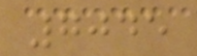7045
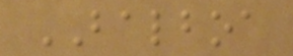BALBOA
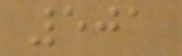501
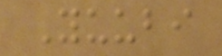Yuubi
